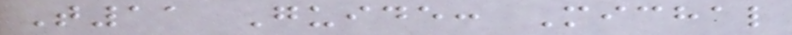T11 Guide: Michal
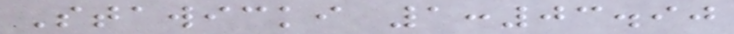Stawicki 1:03.90
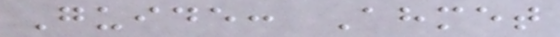Guide: Ahmet
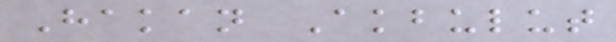Hakan Akbulut
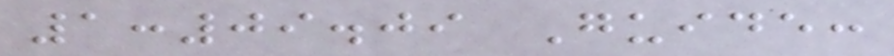1:09.09 Guide:
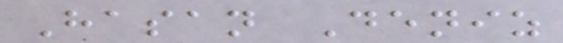Hasan Deniz
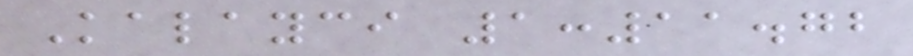Kalayci 1:11.72
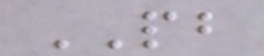PB
